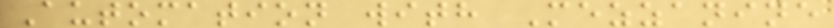Automation with Mezzanine
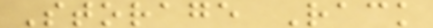Storage Rack
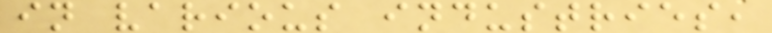in various industries,
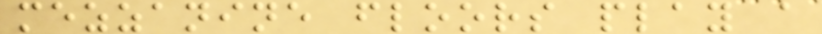mezzanine floors play a
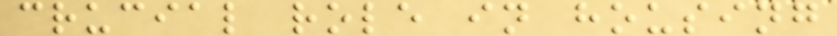crucial role in housing
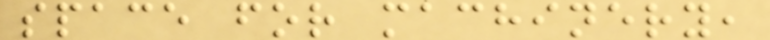space for machinery,
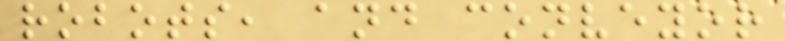robots, and conveyor
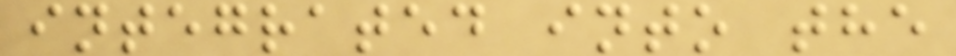integrated into the
